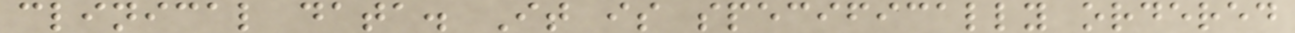clinical data. It is specifically ordered
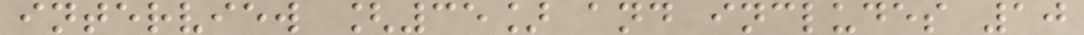interview [35] and includes 10
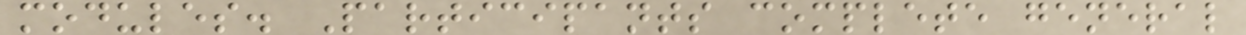modules. Participants complete general
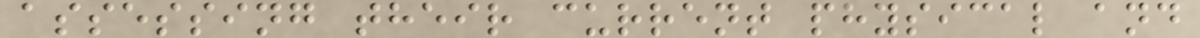assessing their current physical and
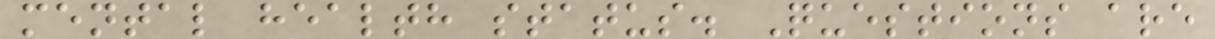mental health status. Questions are
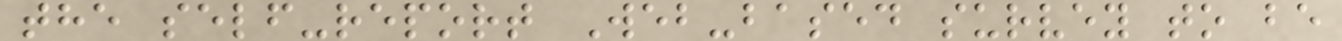the self-report Web-based survey to be
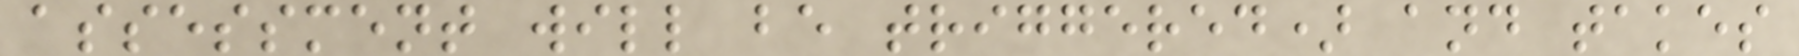assessment will be triggered) and takes
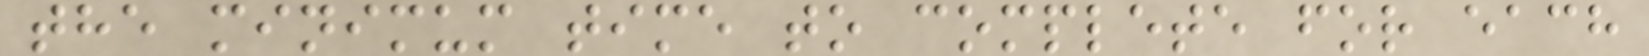the minimum time to complete for each
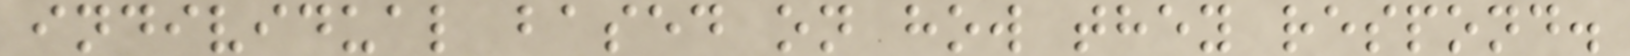individual based on how they respond.
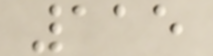115
